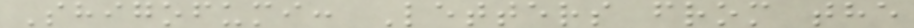Shigofumi: Letters from the
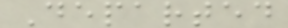Departed
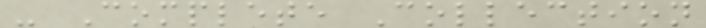- Complete Collection
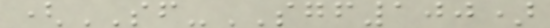(SF-SGF100)
